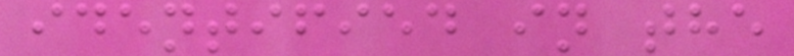identified in the
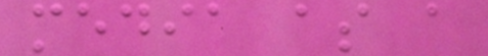media as a
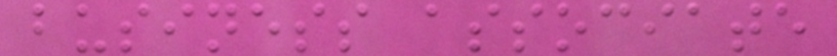business associate
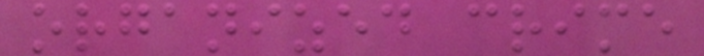organized crime
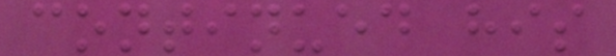continued his
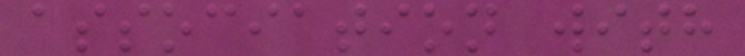association with
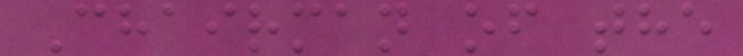Chairman of the
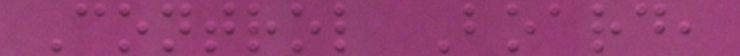Control Board,
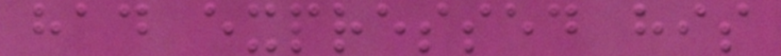had expressed his
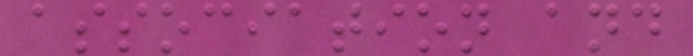association and
